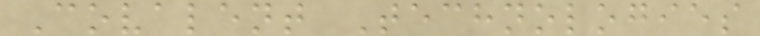Covalent Technologies
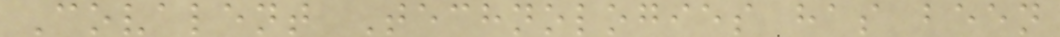Covalent Technologies has been
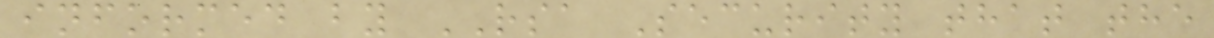informed by RSA Security that the
